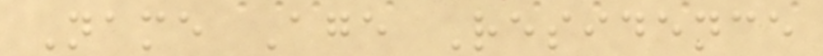Name Age Residence
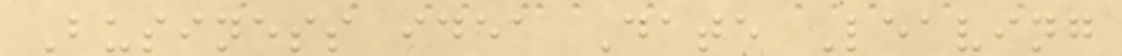Business idea Date Leaving
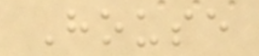House
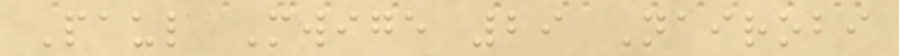Paul Mwige 29 Nairobi
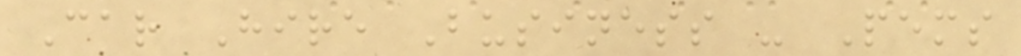Car Hire Business - Pems
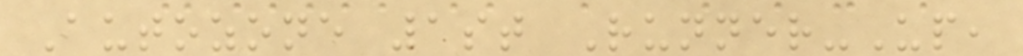Autozone 1st Runner-Up,
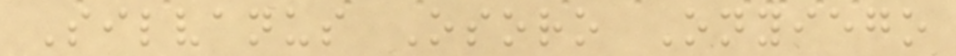Silvanus Osoro Onyiego
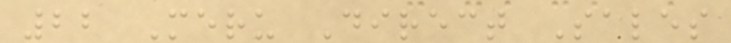22 Meru Direct Sales
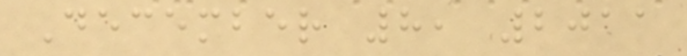December 8, 2011
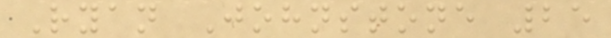Ryan Johnstone 25
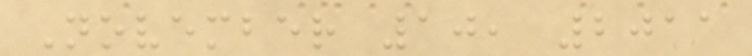November 10, 2011
